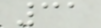31
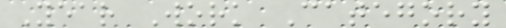Year Work Category
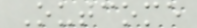Outcome
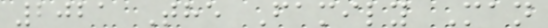2021 The Family Man
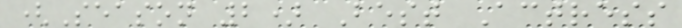(Season 2) Best Actress
